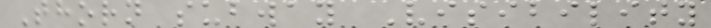Thorn subway Visibility
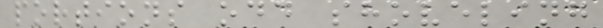portions odd shoveling
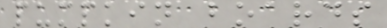pumpkin boards
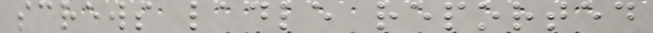screws ladle reported
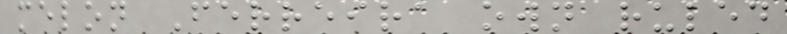melon Ferreira own ruled
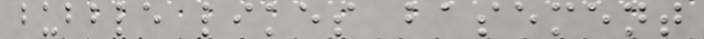bubble likes basement
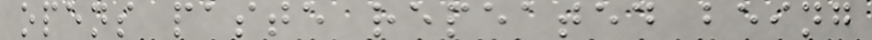opens paste repeated being
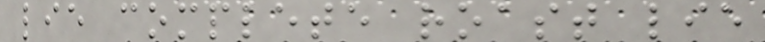lie complete roast lie
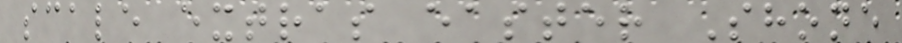scale extras easter Shone
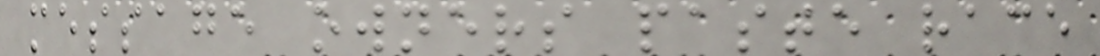message owners paste race
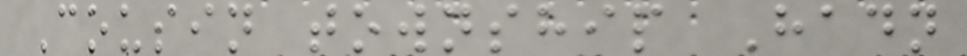Cousin township Hadn
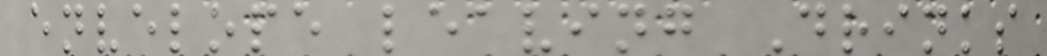envelope leaving Drinks
